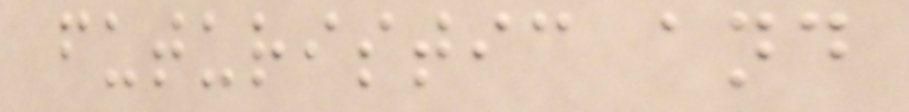futuristic and
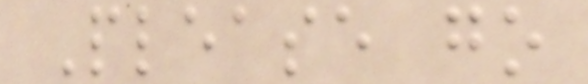Please go
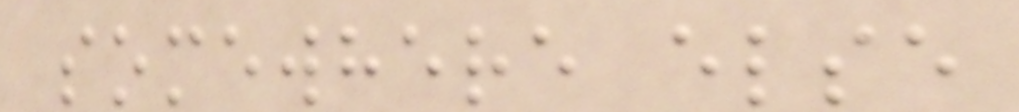somewhere else
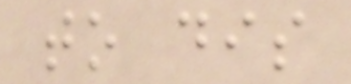to dis
